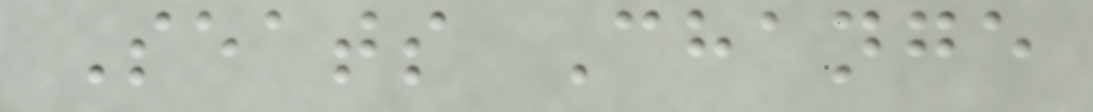Seats Change
